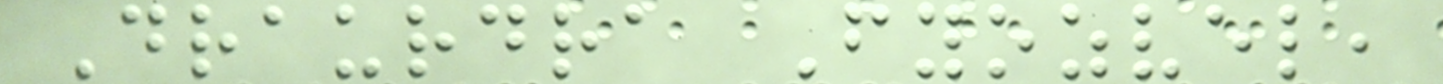Draurdra Fyozvel,
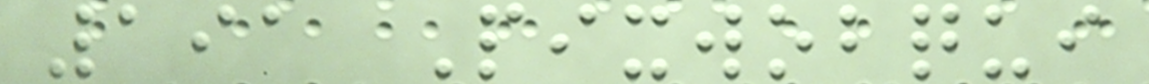191 Pixwobqui
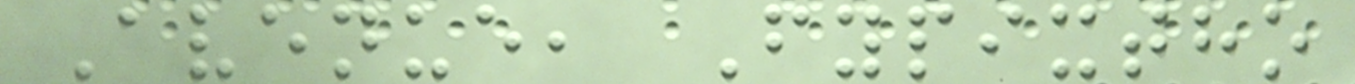Avenue, Fypixtho
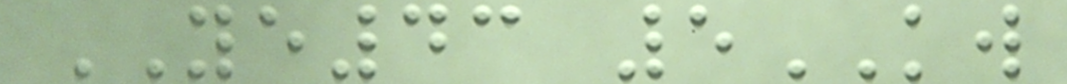YE43 5KW
